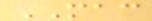MAC
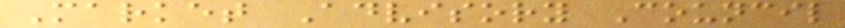Market Advisory Council
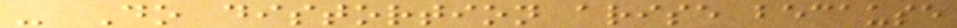- Do distortion arise because
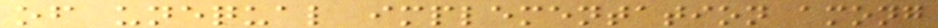of unequal implementation among
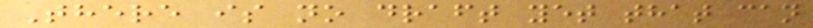There is no draft yet that can
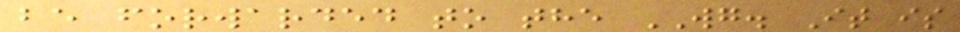be forwarded to the WG. It is
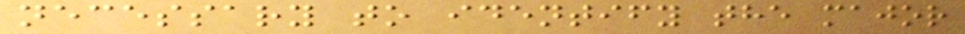necessary to identify the major
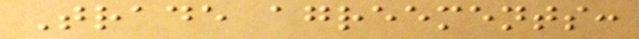Trade agreements:
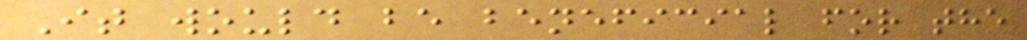It would be beneficial for the
